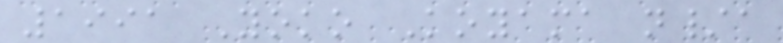1991 Yoko Koyama n/a
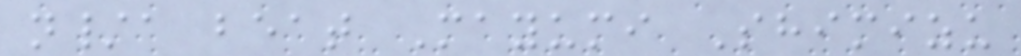n/a beat Mayumi Shimizu
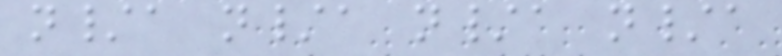n/a n/a n/a n/a
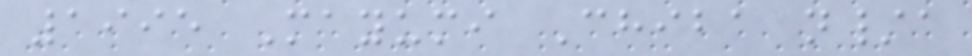1995 Mayumi Chiba n/a
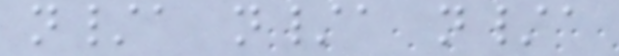n/a n/a n/a
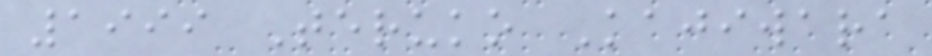1999 Teruko Kajiwara
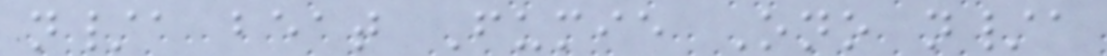n/a beat Fumie Ono n/a
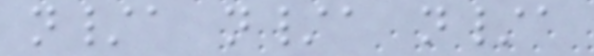n/a n/a n/a
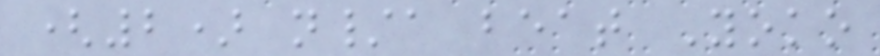(2) n/a beat Yoko
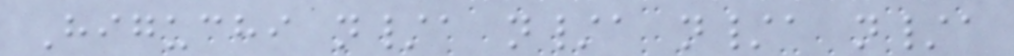Higuchi n/a n/a n/a n/a
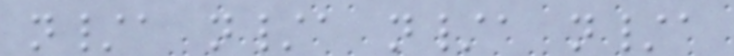n/a n/a n/a n/a
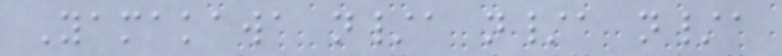Yamakawa n/a n/a n/a
